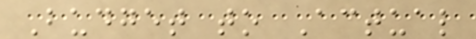Budget to Actual
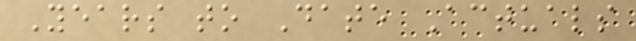Years to Date Actuals
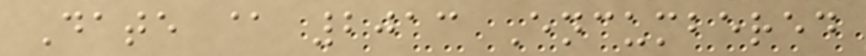Date @ 2013 Encumbered
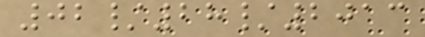02/28/2013
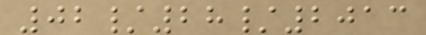02/28/2013
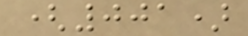(001)
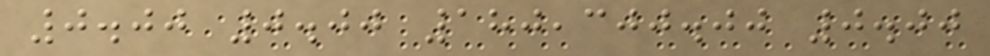0.00 0.00 180,300.00 0.00
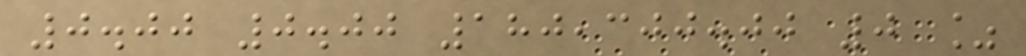0.00 0.00 180,300.00 0 %
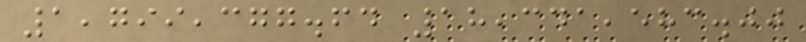1,799,377.64 18,341,583.00
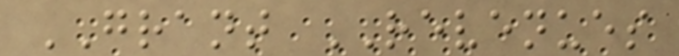GRANT REVENUES
